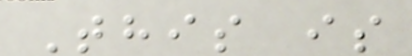This is
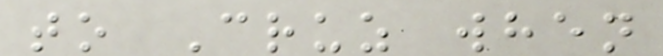to Cruz when
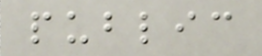public
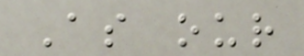As our
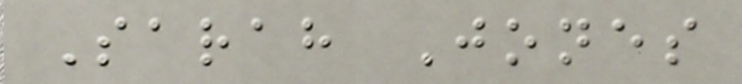Sarah Jones
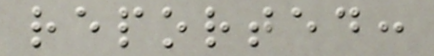reported:
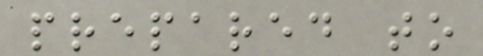prepared to
